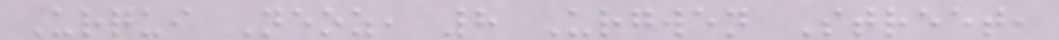Urqui Neoz, 8 Urgwen Street,
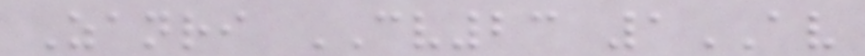Zanri CV23 1AV
